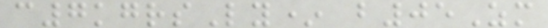c7kgrsLy* b05Zm
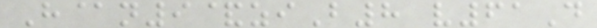H@n9&ziB8 v61D
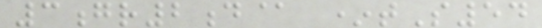3gr2d@ *tS54
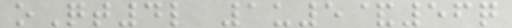oQt4l 1u5&56q
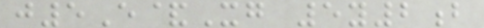j5E&Xg 5y2b
